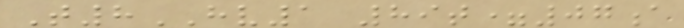T8HV1 89t=07a
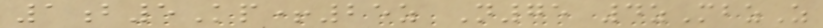1b5Kp+25z N75 4zMbzZ
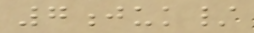7juk/
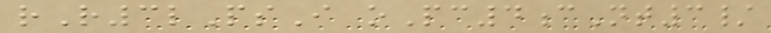rR3lPsI oPc4cNt3/
